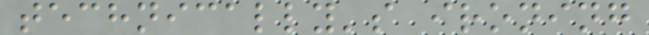technically's ironing
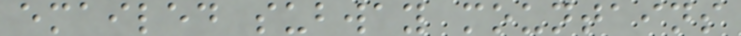emailed subway mountains
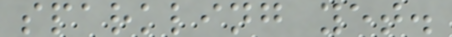sparkling yet.
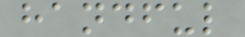handful
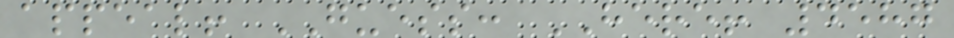appeal! GUESS: HERE! 4587
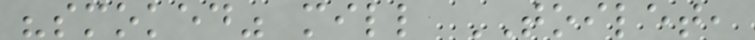"smoked" mill TOILET,
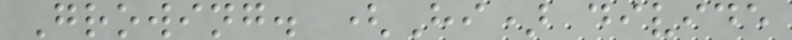Growing. (Hi) divide
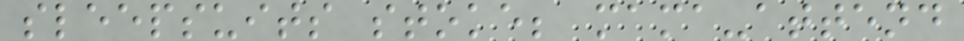sleepsuits stoke; mama-attend
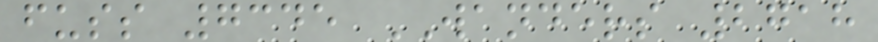fuss 7345 WANDERS 2718
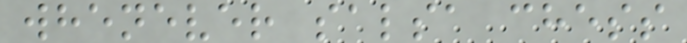whenever salsa chess
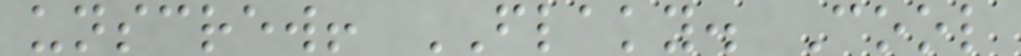unscrew! FLAKY. Cool
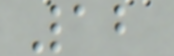12
